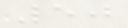50
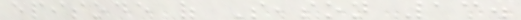episode of Season 13.
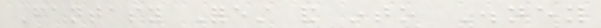Fantasy Forest and into Disney
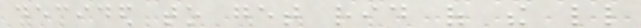decided to get rid of the little
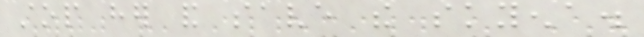stop her and save the skyena.
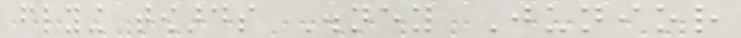flying towards Disney Junior
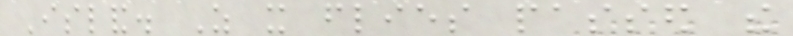Island. As it flies passed the
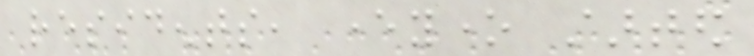residents, everyone started
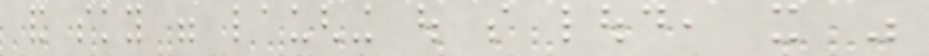and sky were laughing out so loud, it was
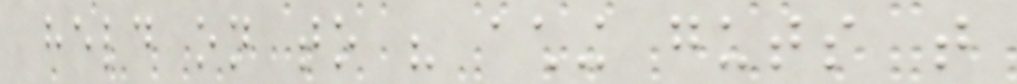held on to his aching guts that
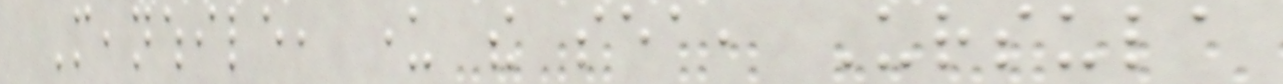Meanwhile, under the sea, Ursula
